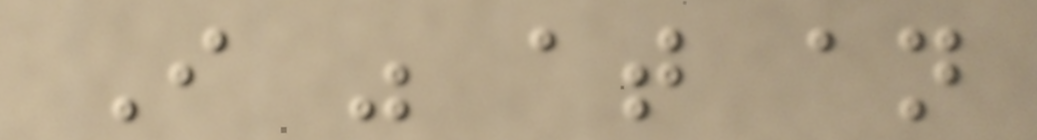I was at an
